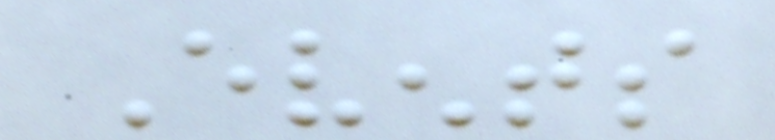Events
